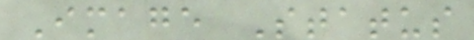Image Status
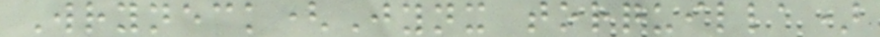Wryneck(Jynx torquilla)
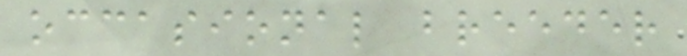occasional breeder
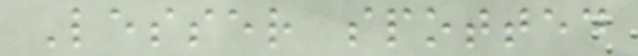Lesser spotted
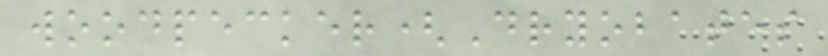woodpecker(Dryobates
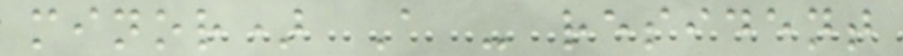minor) A - resident
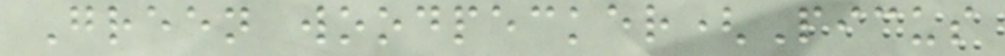Green woodpecker(Picus
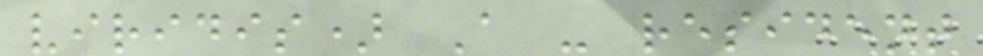viridis) A - resident
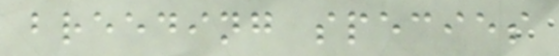breeding species
